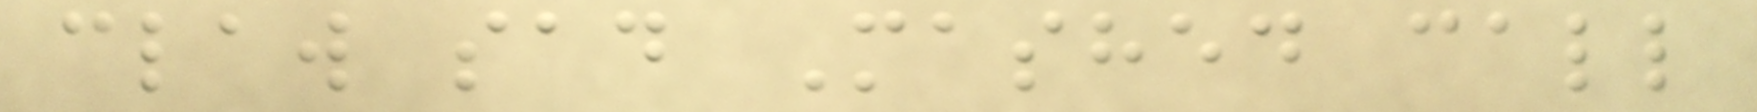claw sad Mashed call
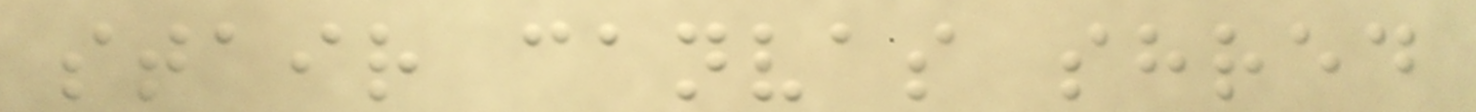stair canvas shred
